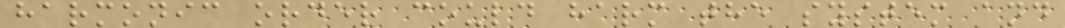harmonic order could harm the system and
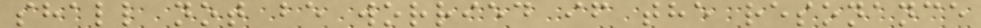shall not be worried if the resonance
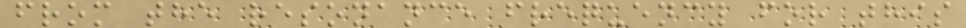from the resonance frequency for this
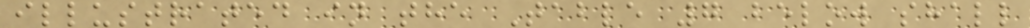illustrated in the Table 7 below shall
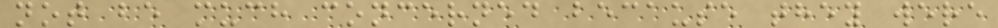not be much concerned because they were
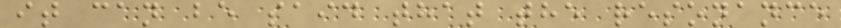it can be said that the resonance
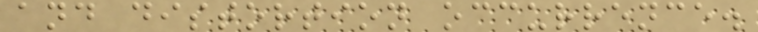and distortion occurrence.
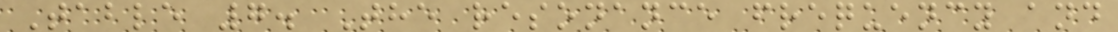Table 7. The resonance frequency and
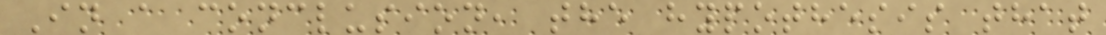In a conclusion, the hypothesis that
